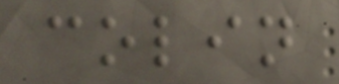colin
